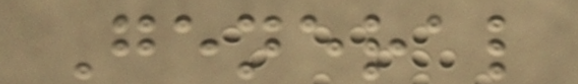General
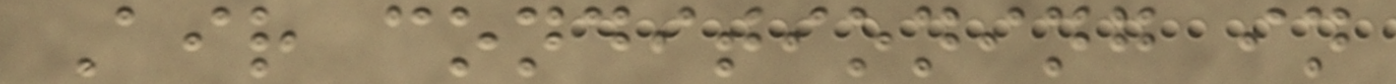Air conditioning in
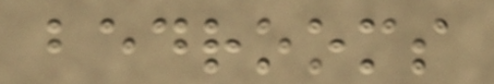bedrooms
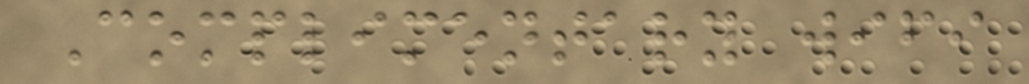Complimentary wifi
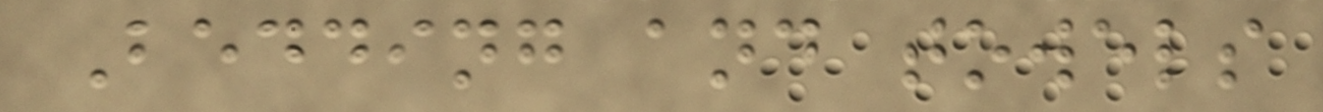Bedding and towels
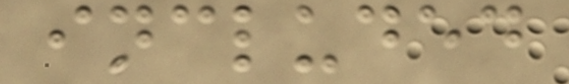included
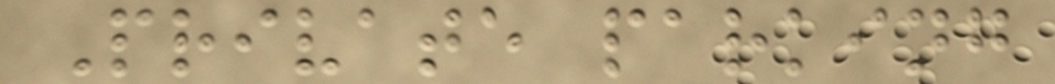Private parking
